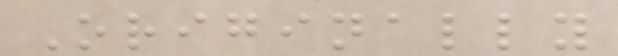Originally
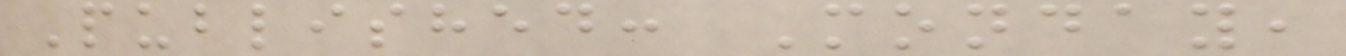Published: Monday,
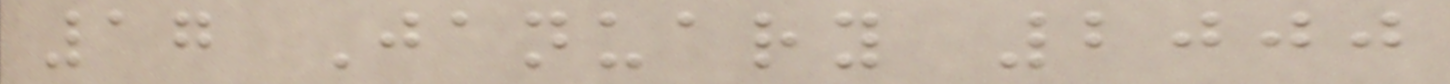17 January 2000
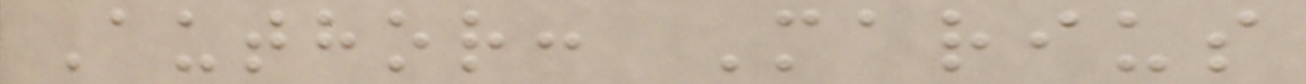Author: Marius
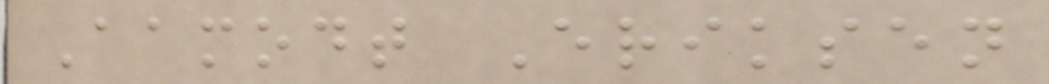Aamodt Eriksen
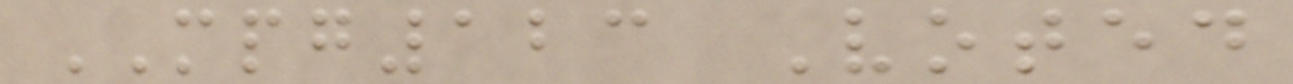MPG123 Voted
